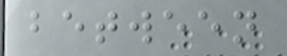between
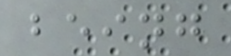being
